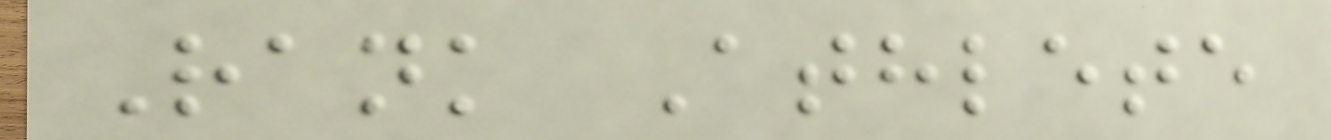Rank Athlete
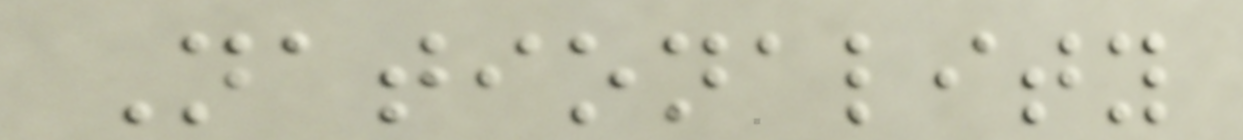Nationality
